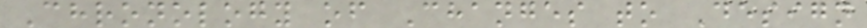Chronology of Changes to Design
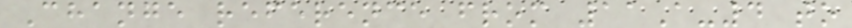Change reference from 11A-4 to
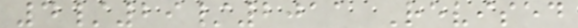4/29/2011 Revised
